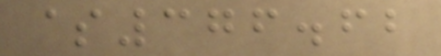$376.62
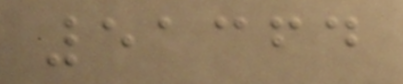51364
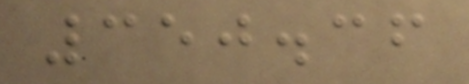350.36
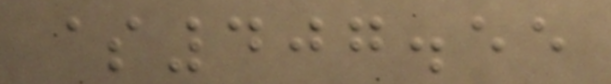$407.55
